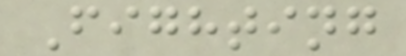Fighting
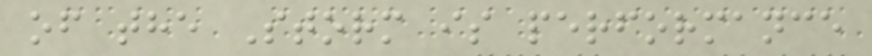of the Storm is performance
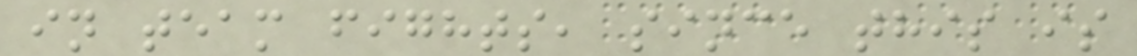in team fights, since this is
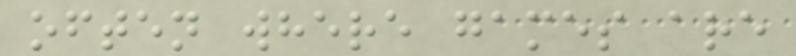often where games are
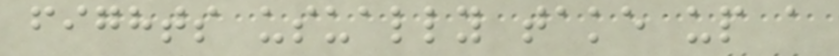fights usually take up a
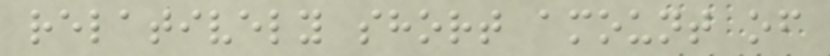relatively short amount of
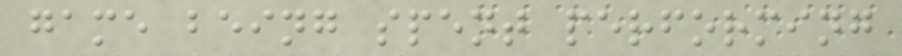game being spent performing
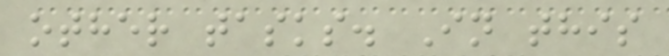other tasks. In this
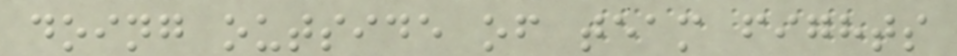doing outside of team fights
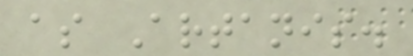as Artanis.
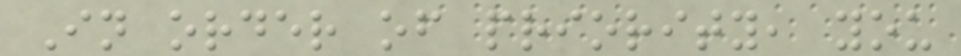In order of priority, you
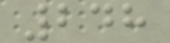248
